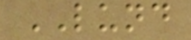LUND
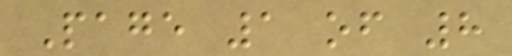Page 1 of 8
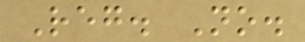Reg. No.
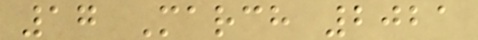17 March 2021
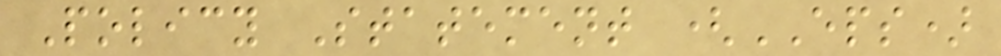Policy Statement (EPS)
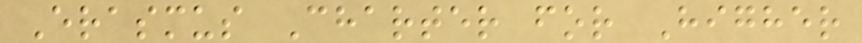Erasmus Charter for Higher
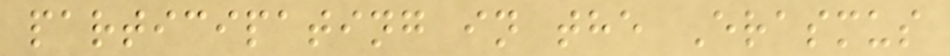participating in the Erasmus
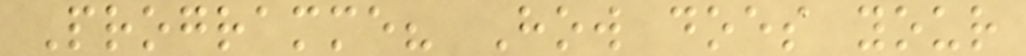Programme? How does your
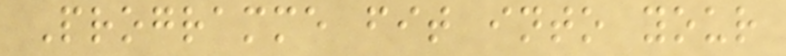Programme fit into your
